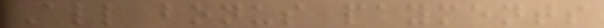All bonus payments
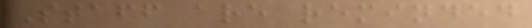Staff are reminded
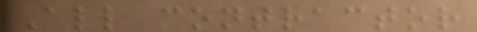All contractor
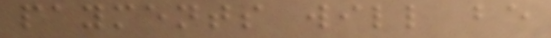payments will be
